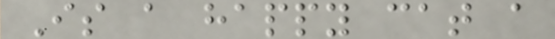Is a happy cat a
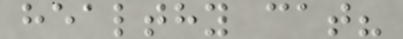healthy cat?
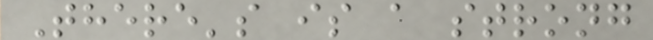There's is a strong
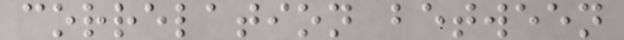correlation between
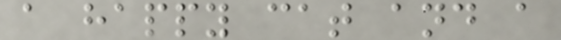a happy cat and a
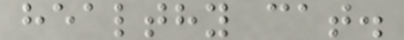healthy cat.
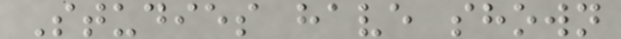Studies have shown
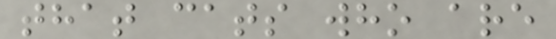that cats who are
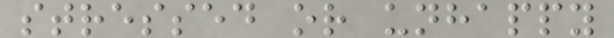stressed or unhappy
